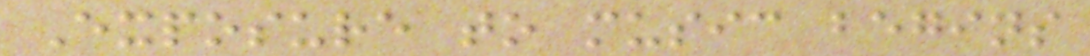Exposure to music begins
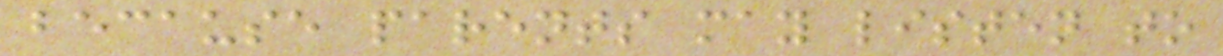because parents may listen to
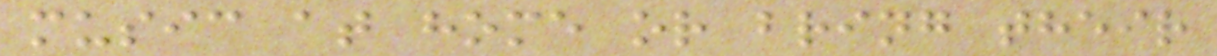music at home or bring their
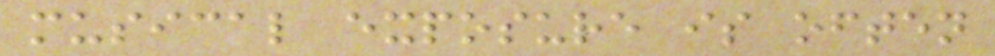musical exposure is often
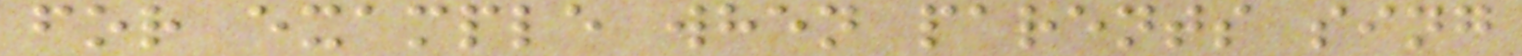for example when parents sing
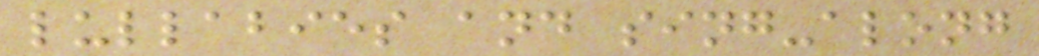lullabies and sing-along
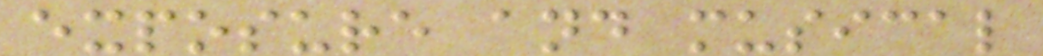exposure and musical
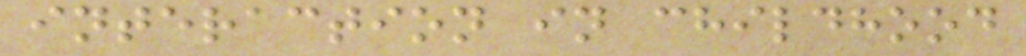interaction in childhood
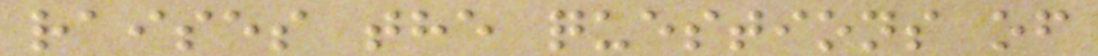raises the questions of
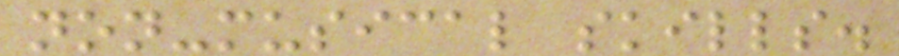non-musical skills.
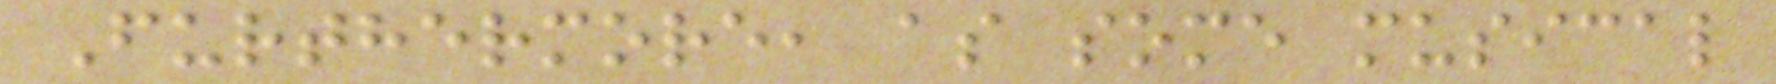Furthermore, as some musical
